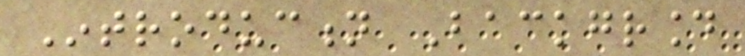Introduction Background
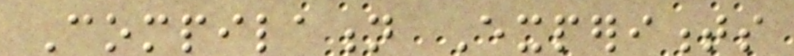Compilation Experiments
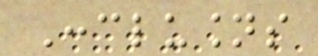Conclusions
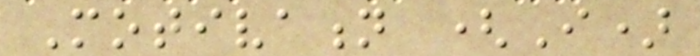Motivation (I)
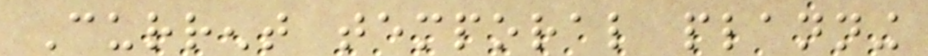Current temporal planning
